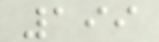199
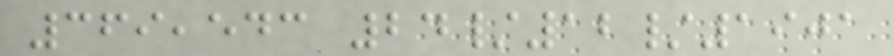369,543 24/12/1901
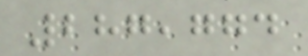287,774
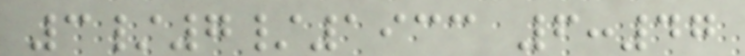3/7/1933 6:47
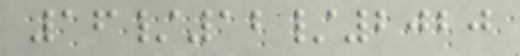16/12/2020
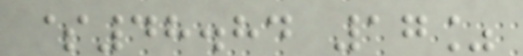$48.84 17%
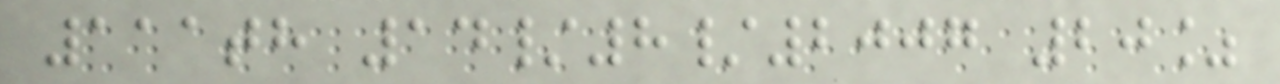111th 14/8/2007 20%
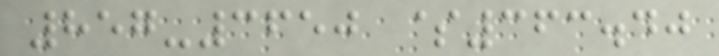857-3650 $363.40
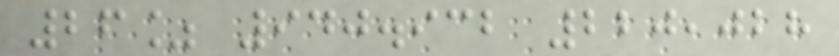26% 940.932 220,028
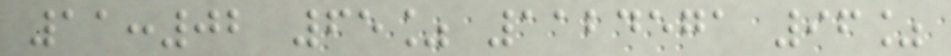11:02 65% 1124571 96%
